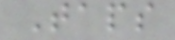Taps
